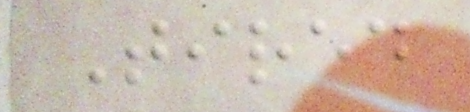Tired
